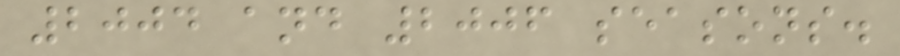2004 and 2006 seasons.
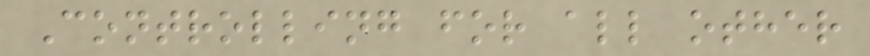Controlling for all other
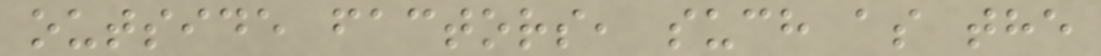outside factors, such as the
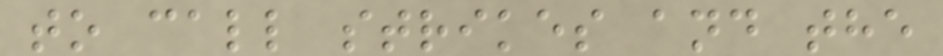to call strikes and the
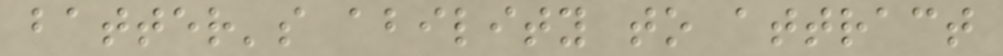batter's ability to attract
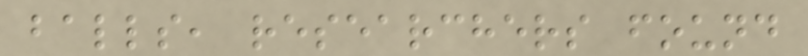balls, researchers found
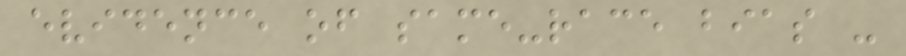evidence of same-race bias -
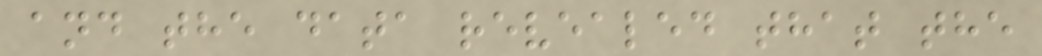and the data revealed that the
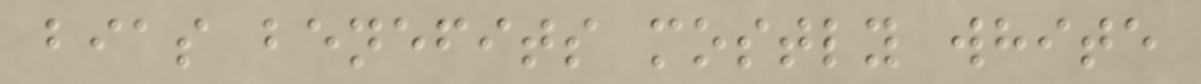bias benefits mostly white
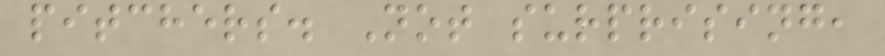pitchers. Not surprising,
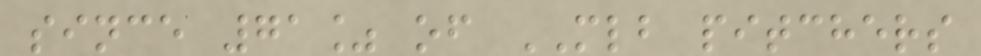since 71% of MLB pitchers
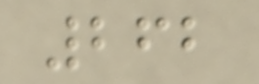262
